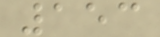153
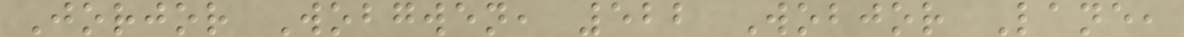Jorjor Wobgwen, 522 Wobjor Lane,
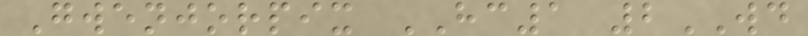Gwenjorpix HC1 2WD
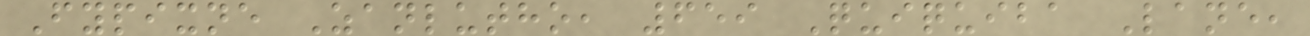Fypixne Zanlutho, 659 Quiquiba Lane,
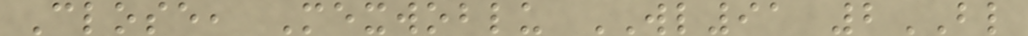Close, Mexwoblu WL91 2BL
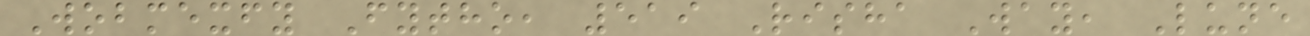Wobmexfy Fytho, 519 Risha Way, Lune
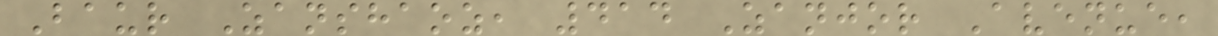Baur Zanshaoz, 414 Zanjor Avenue,
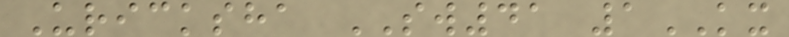Uricksha SW41 1KX
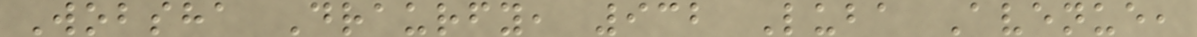Wobsha Draurfy, 932 Luba Avenue,
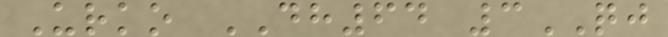Urko DH64 3QJ
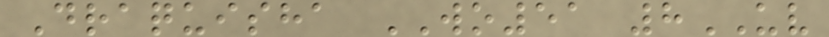Draquisha WO51 8UV
